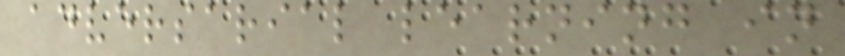adversarial learning in
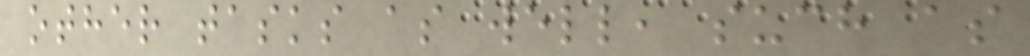other tasks as well, such as
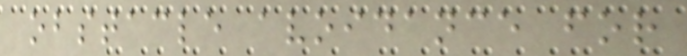obstacle avoidance for
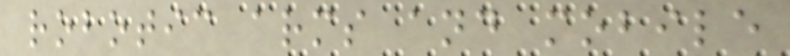robotic arms and mobile
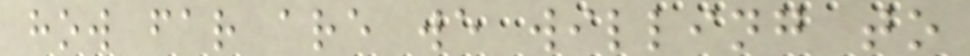how far are we willing to
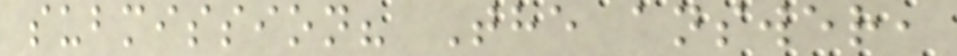submission? The answer,
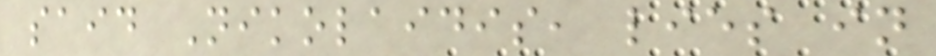said Nikolaidis, lies in
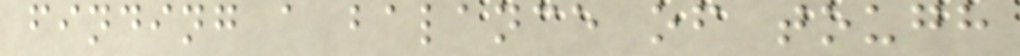finding a balance of tough
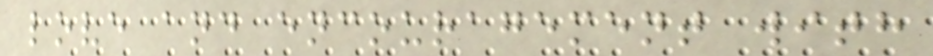love and encouragement with
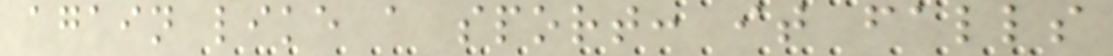again like a sport: it falls
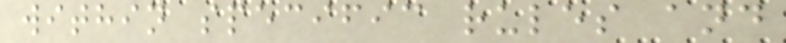within specific rules and
